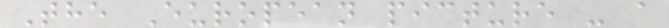The European picture - a
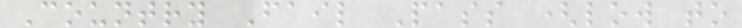Country Fail Pass (low to
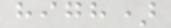high)
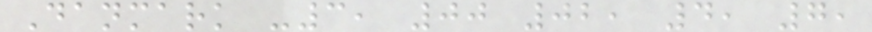Danmark -3, 00 02, 4, 7,
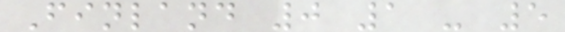Finland 0 1 - 5
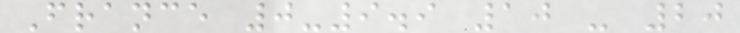France 0-9.9 10 - 20
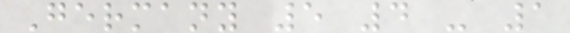Germany 5 4 - 1
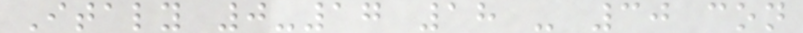Italy 0-17 18 - 30 con
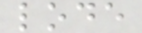lode
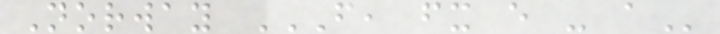Norway F, FX E - A
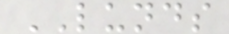LUNDS
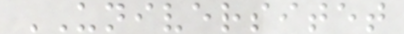UNIVERSITET
